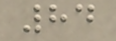84
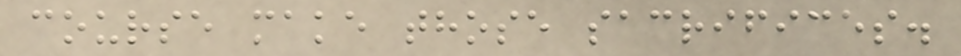course make those sacrifices.
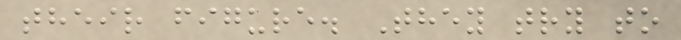their figure. They try to
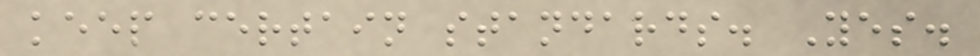keep certain standards. Yes.
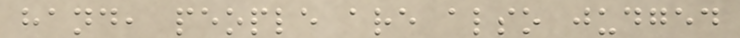hand, people are also judged
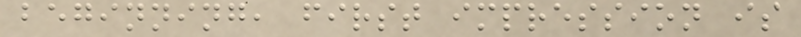beginning, first impression is
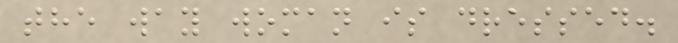the way woman is dressed.
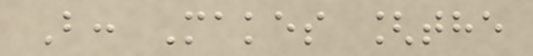B: Makes [the
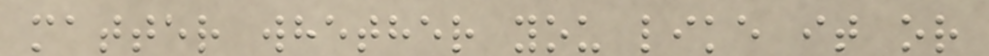matter whether you like it or
